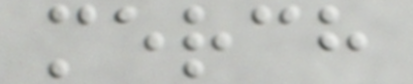merch
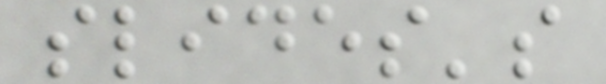slides's
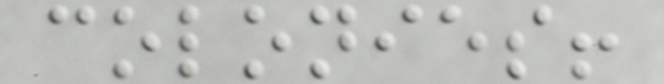colonies!
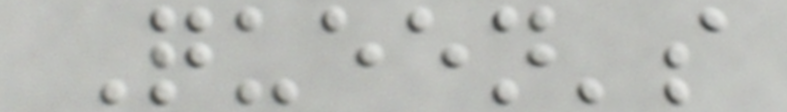Queen's
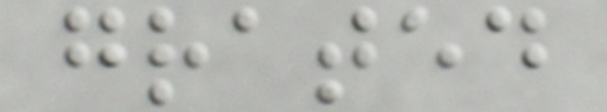grated
